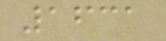1631
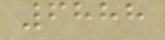6888
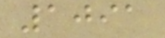1091
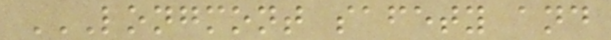LONGMONT SAFETY AND
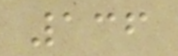136
